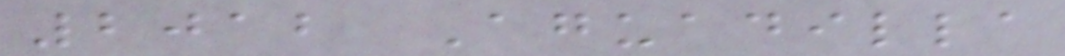2012 Aguadilla
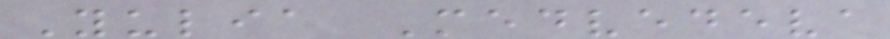Yulia Medvedeva
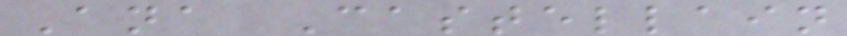Ana Castellain
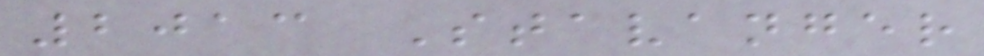2013 Stavanger
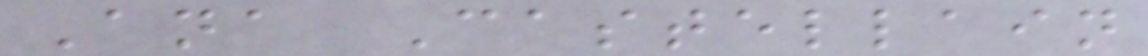Ana Castellain
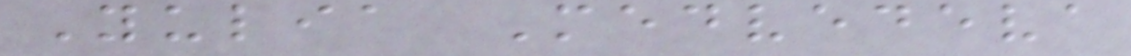Yulia Medvedeva
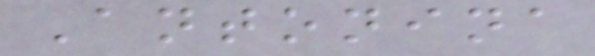Antonina
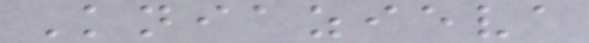Kniazieva
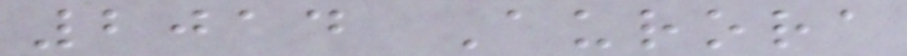2014 Aurora
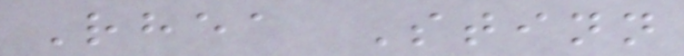Rhea Stinn
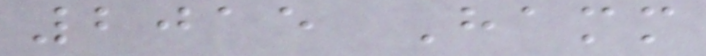2015 Hamm
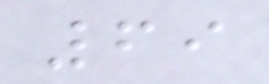69
